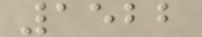1522
